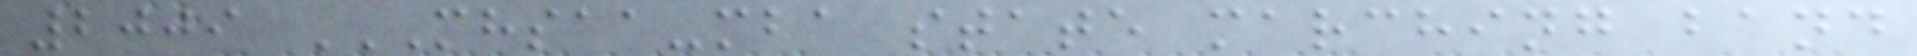2009 MHSAA-MBA STATE MARCHING BAND
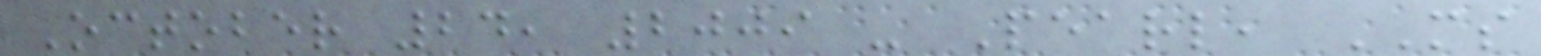October 24, 2009 - Pearl, MS
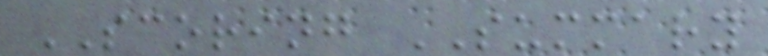SCORING SUMMARY
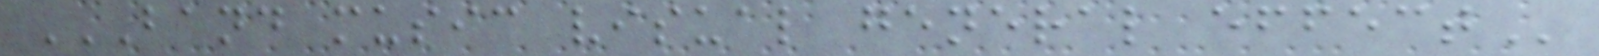BAND MUSIC VISUAL GENERAL EFFECT
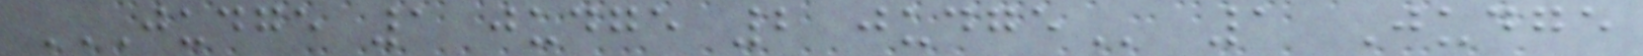JUDGE 1 JUDGE 2 JUDGE 1 Judge
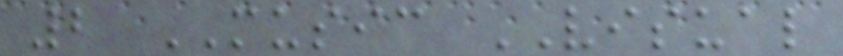2 MUSIC VISUAL
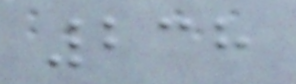238
